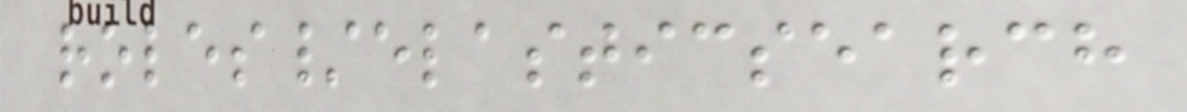roles/elasticsearch
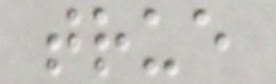true
